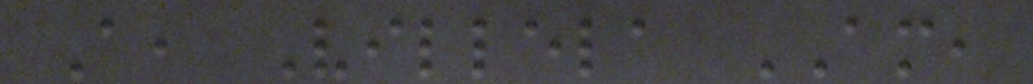A, Villela AM,
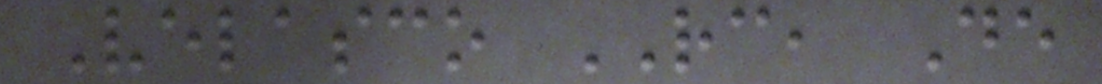Velasco RC, De
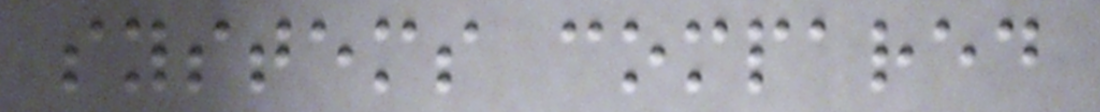systems compared
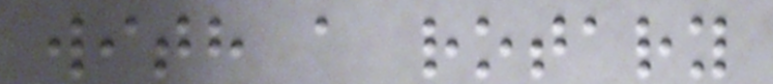with a rotary
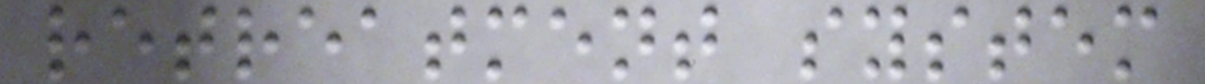retreatment system
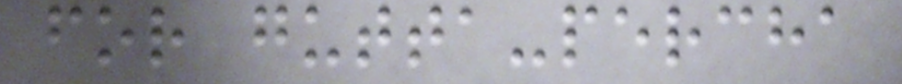for gutta-percha
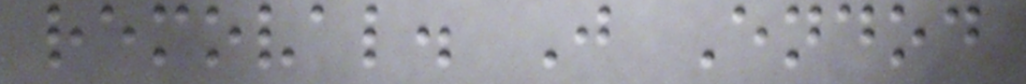removal. J Endod
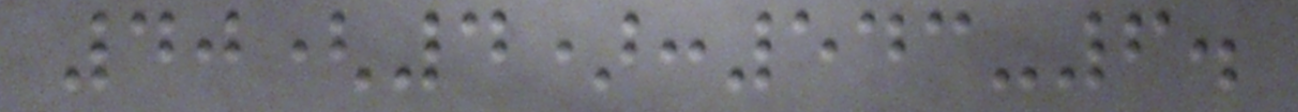40(4):543-6.
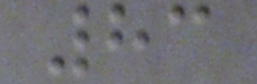83
